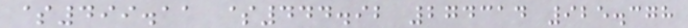$499.11 $444.92 274314 925.378
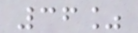36%
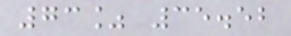73% 35.52
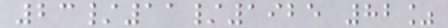23/11/1925 82%
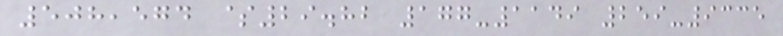508,574 $29.82 177-1149 259-9335
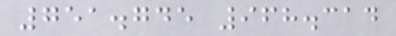751.745 968.314
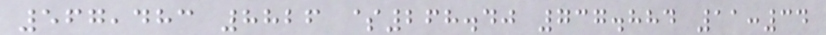567,483 8826 $268.40 737.884 11:34
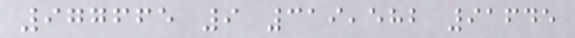977665 9 319,582 91645
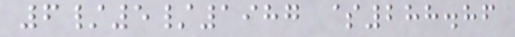6/5/1987 $288.86
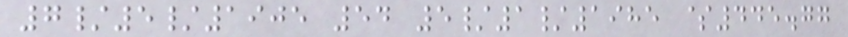7/5/1905 54 5/1/1985 $445.77
